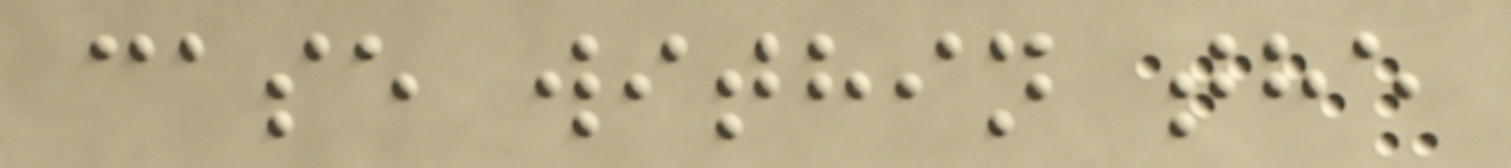case within the
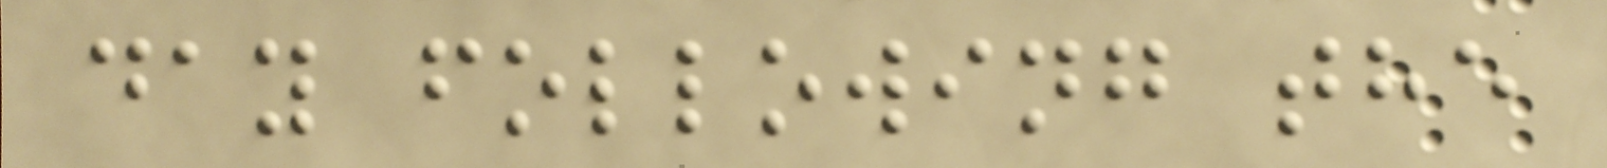day following the
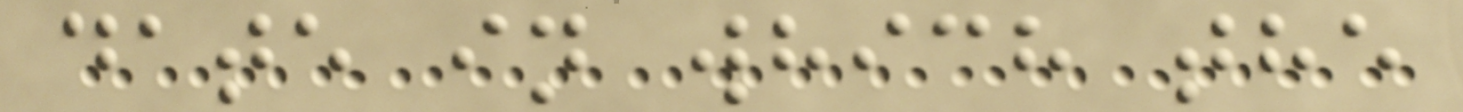date in which the
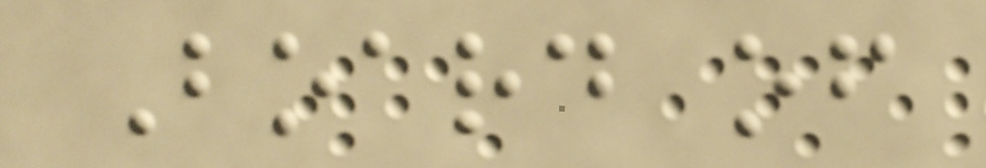Board of
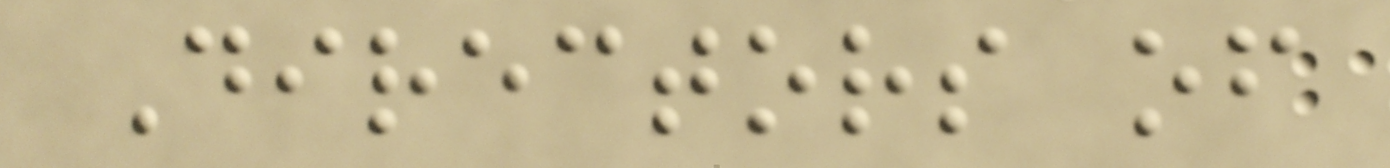Directors of
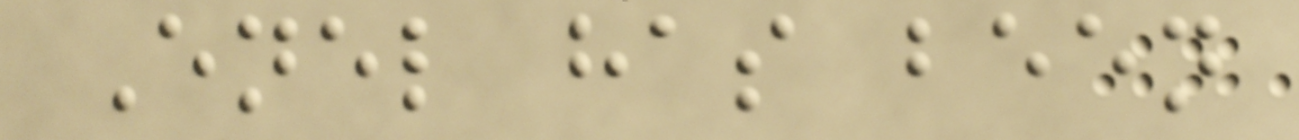Enel has been
